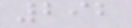292
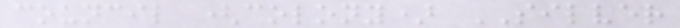council (colony) SILVER
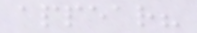appear?
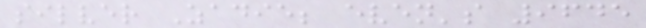silver Zadie; even's 9645
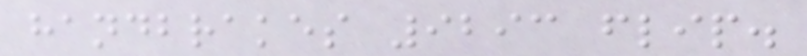handbrakes 9293 flip.
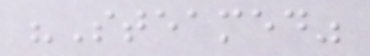"Steamed"
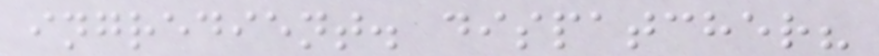ingredient. dispatcher?
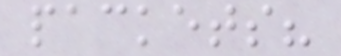packets?
